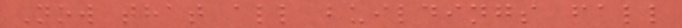Now that all buildings fall
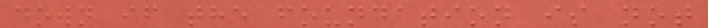down if the foundation is not
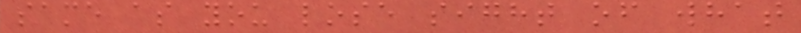same as you lose sight of what
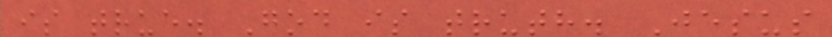is true. God is truth. Jesus
